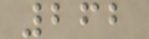262
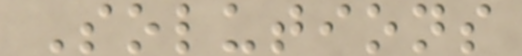Solutions
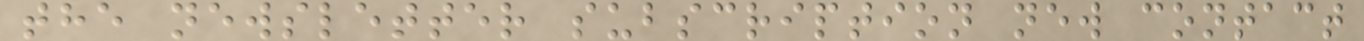the newsletter subscription new contact
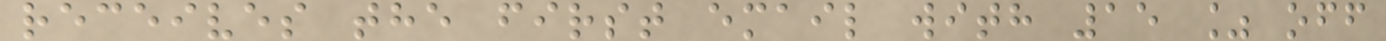receives the first email with 15 % off
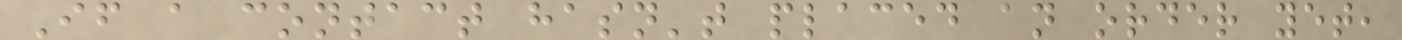If a contact hasn't placed an order yet,
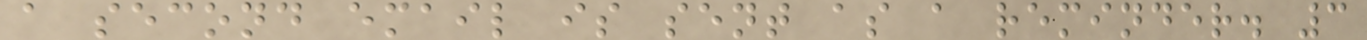a second email is sent as a reminder. 3
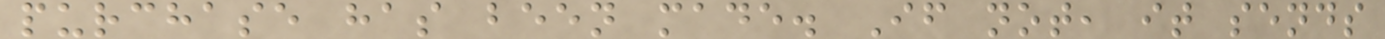purchase has been made. If not, it sends
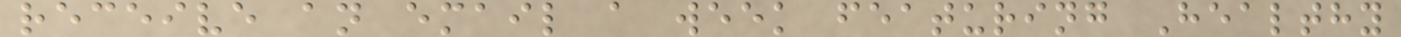receive an email a week featuring Healthy
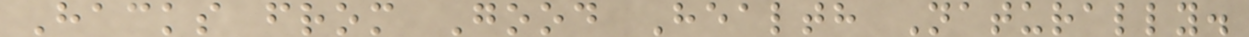Hacks from Good Health Naturally.
